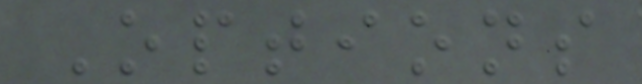Options
